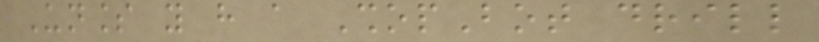Unless you have a ShopBot drill
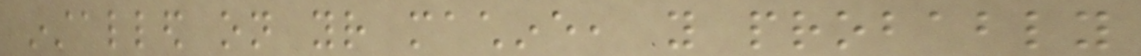installed on your machine, you probably
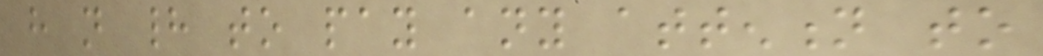have not had to pay any attention to
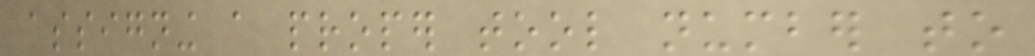assigning a proper tool number to
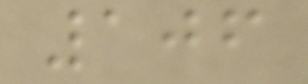106
